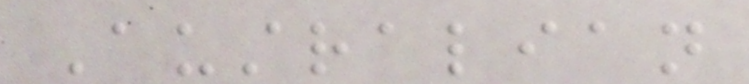Australian
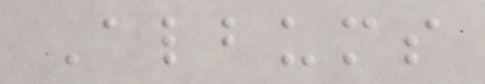Albums
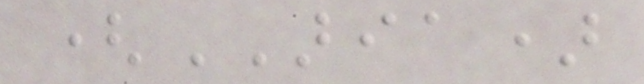(ARIA)
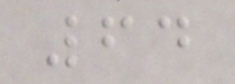64
